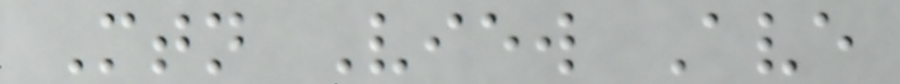Mtn View Ave
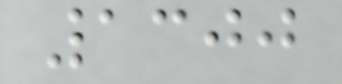1300
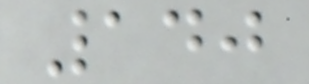140
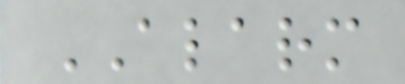ALARM
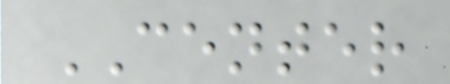CENTER
